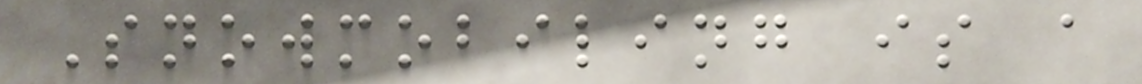Snowmobiling is a
